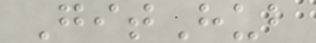GitHub
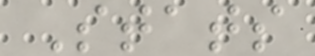Stats
